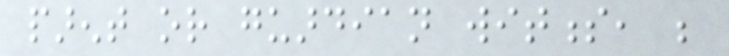parent or guardian witness, be
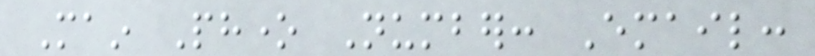Main Phone Number: Email:
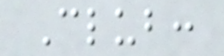Club:
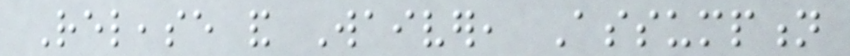Release and Waiver, Assumption
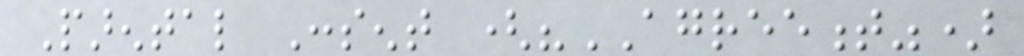Parental Consent ("AGREEMENT")
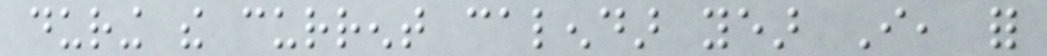during the current calendar year I, for
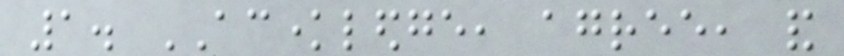1. ACKNOWLEDGE, agree, and
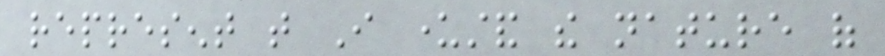represent that I understand the nature of
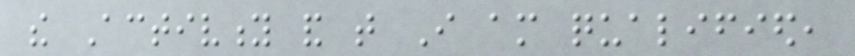the Activity and that I am qualified,
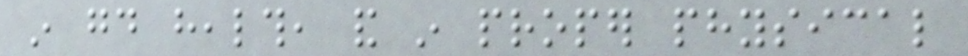in good health, and in proper physical
